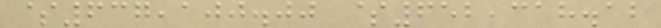$637,100.00 $652,318.12
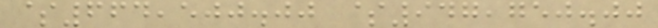$664,500.00 $947,750.00
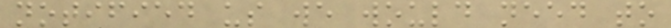notified us we would need to
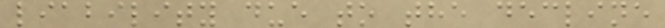liability due to the decline
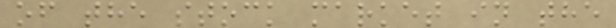of the stock market in the
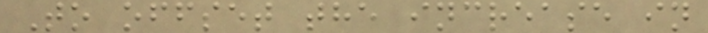To offset the increase in
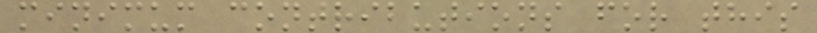minimum contributions for this
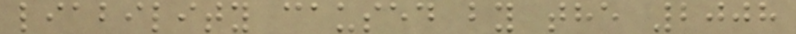liability caused by the 2008
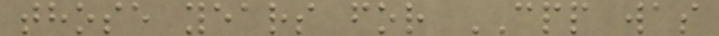those years for CPP was
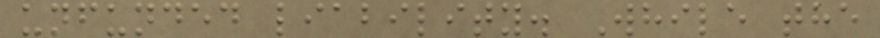unfunded liability. While the
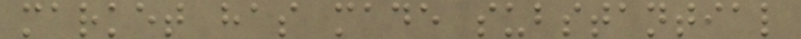market has made substantial
